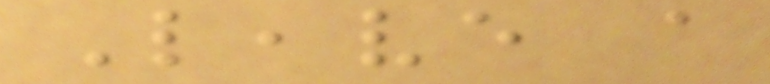Leave a
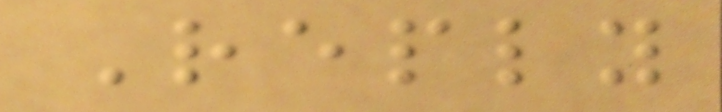Reply
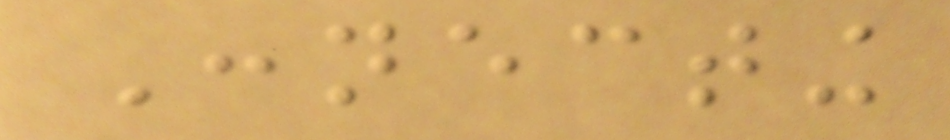Connecting
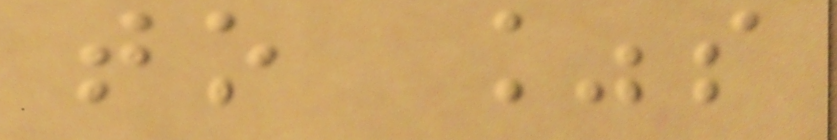to %s
